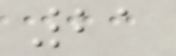21
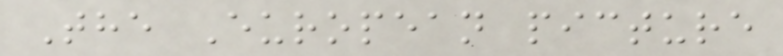The European picture
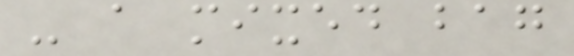- a mixed bag
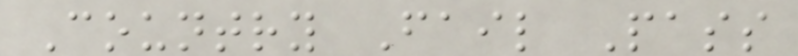Country Fail Pass
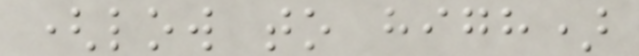(low to high)
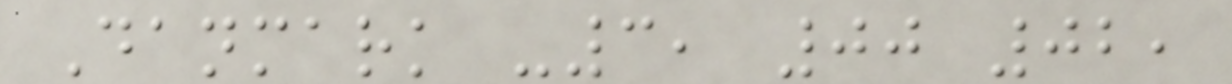Danmark -3, 00 02,
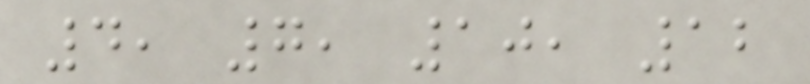4, 7, 10, 12
